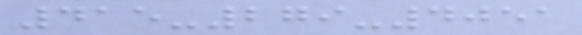415-279-4051
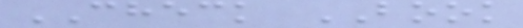CHECK BOOK
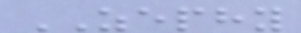ZEPHY
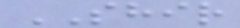SHIR
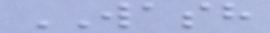WASH
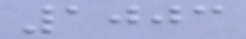1003
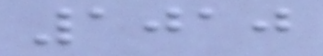1010
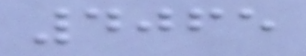4065
